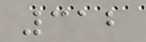312
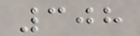308
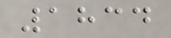1834
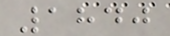1840
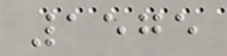1575
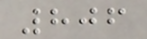806
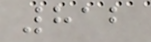812
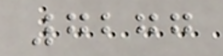7277
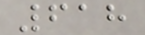618
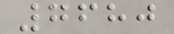7680
